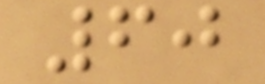60
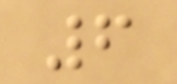6
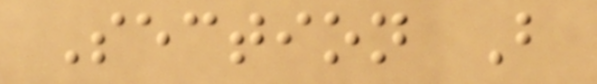Section B
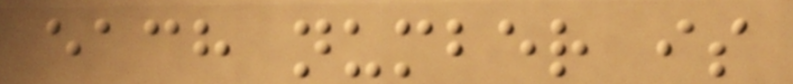each number is
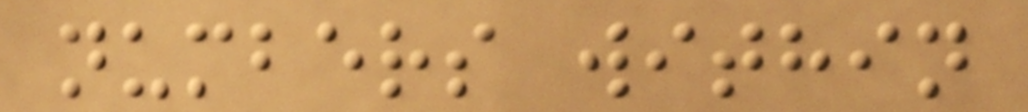numbers within
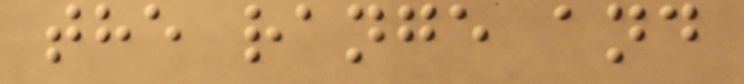the range and
